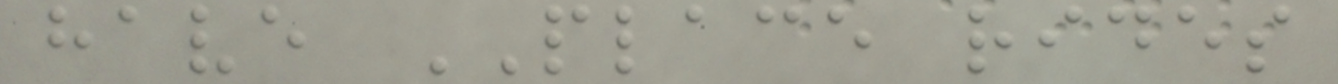have PLACE rides
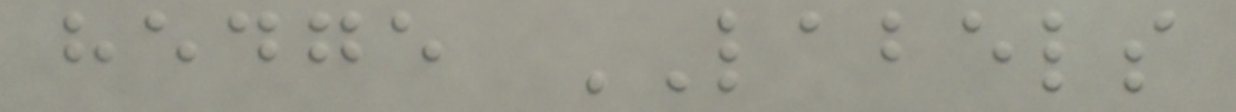hedge LABELS
